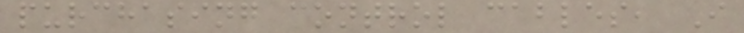purchasing control cables, I
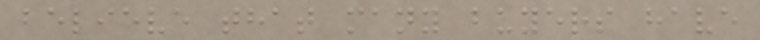believe that many buyers have
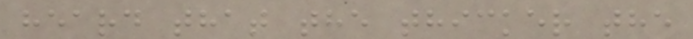heard that the thicker the
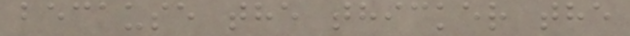because the thicker the
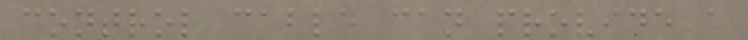control cable can provide a
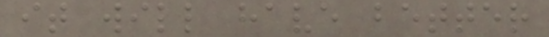it will have better
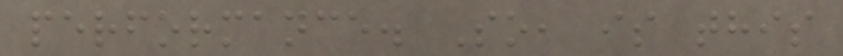performance. So, is this
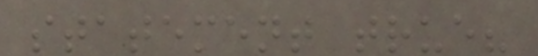statement true?
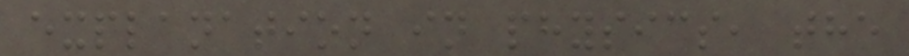explanation in physics, the
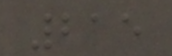215
